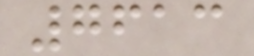7613
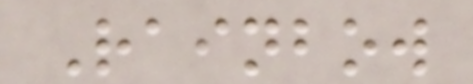Rainbow
